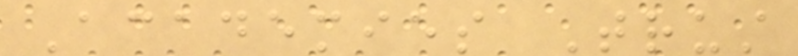Academies Trust
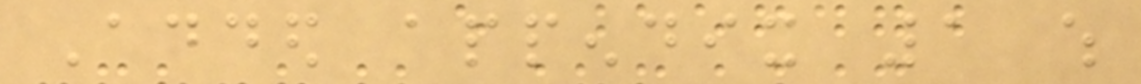Added appendix 1 which
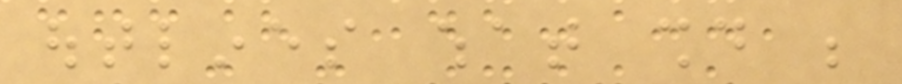outlines what should be
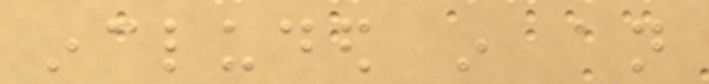included in an
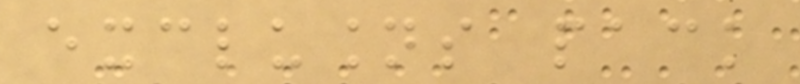exclusions pack
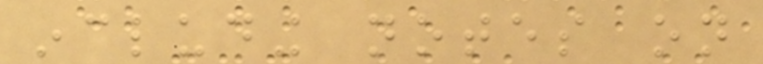including notes on
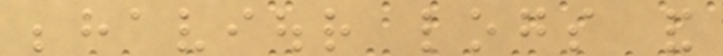behaviour logs and
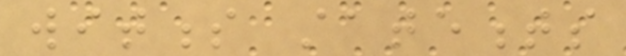witness statements
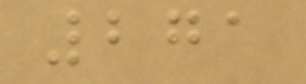271
